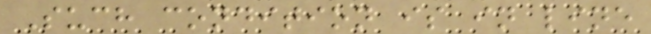Such condition is in line
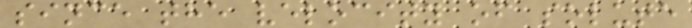since the velocity of solute
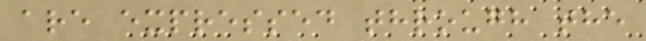are expressed through the
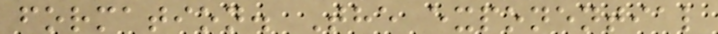formation. The exponential
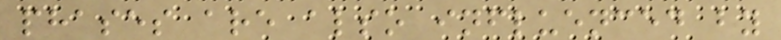phases are also influenced by
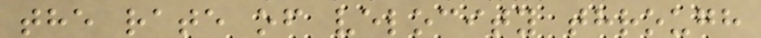the rate of velocity through
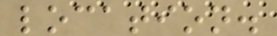location.
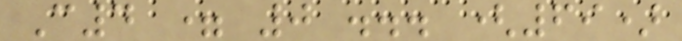C4 = 0 ... (69)
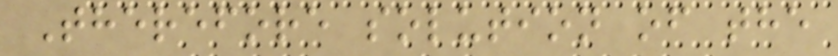Therefore solution of the
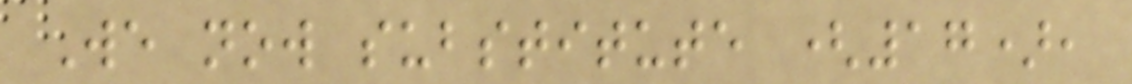We now substitute (17),
